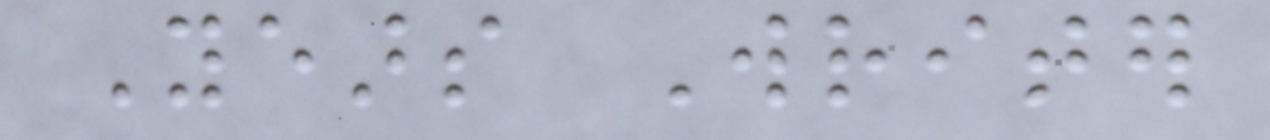Years Writer
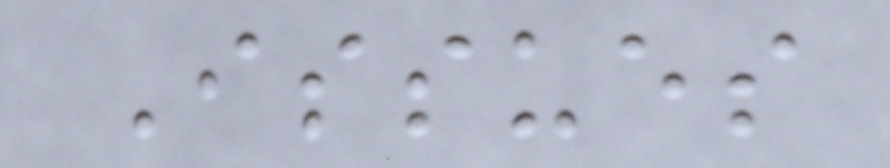Issues
